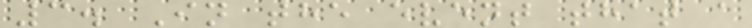3. In the event that a
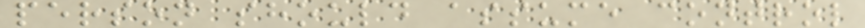person should assume control
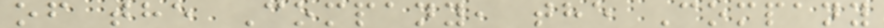of the Company, the Company
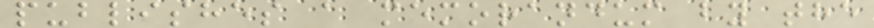publishes a memorandum by the
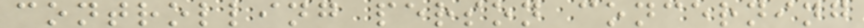controlling person concerning
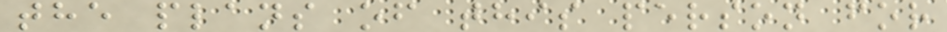the plans of this person for
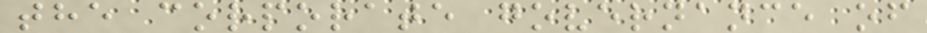the corporate governance of
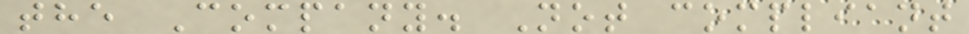the Company. Not compliant
